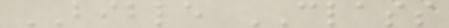BIBLE CLASS
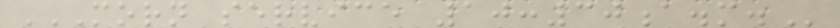MORN SERVICE 10:30A.M.
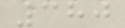380
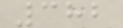382
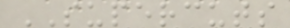SUPERCUTS
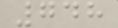748
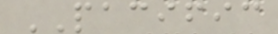PACIFIC
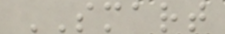SMART
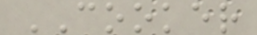COOKER
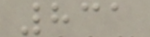831
